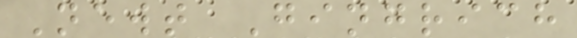Newt Gingrich
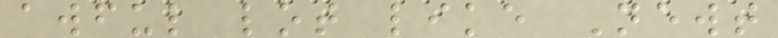awful lot like Newt
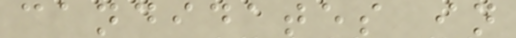candidates in
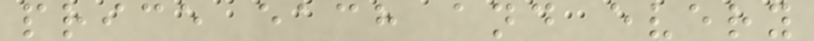price each and every
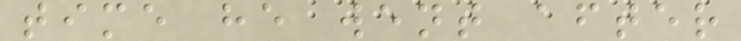time he went after
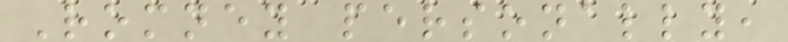Romney personally,
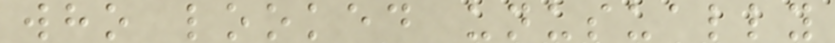who looked unusually
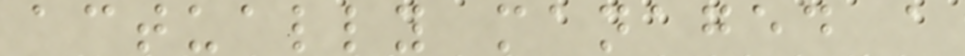actually managed a
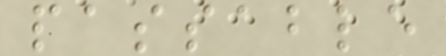passable
